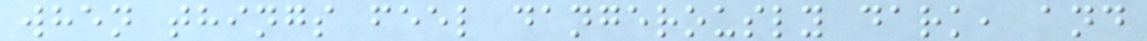when things feel dangerously dark, and
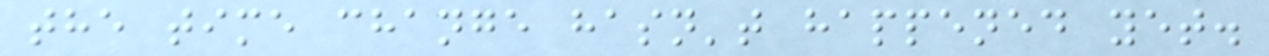the time change hasn't happened yet.
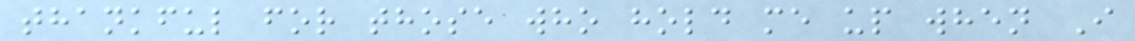thankful for those who hold me up when I
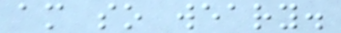am so weary.
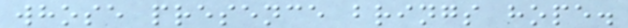whose presence brings hope.
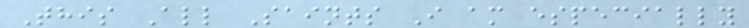This All Saints I am especially
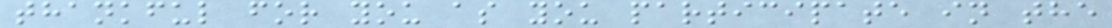thankful for you as you participate in the
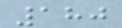180
